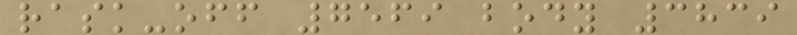rask-off 7569 body 3839
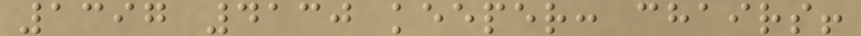1397 4130 keeper: chairs!
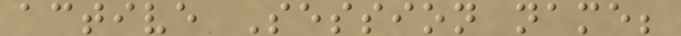active Session name;
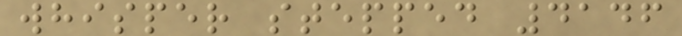whisper stepped 4146
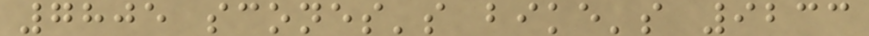7805 scones's bike's 9233
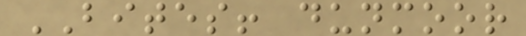BITES! dunmoor
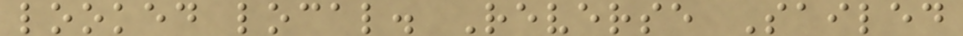looked local. Reverse Sailed
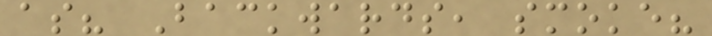as? Backwards, smoke?
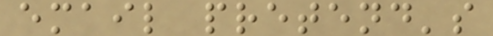email pretend's
